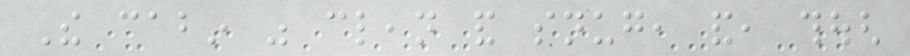The cabin was clean and snug, and, though
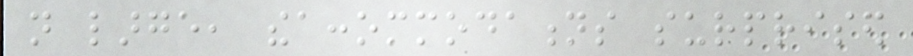not large, theaccommodations surprised
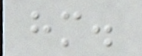him.
